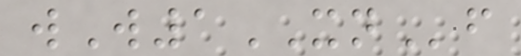wW1XNf
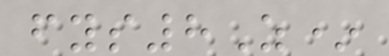fys8Z*
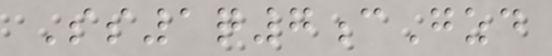Ss1q7cGzd
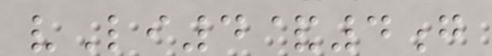vLi4&4g
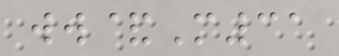ww&M31
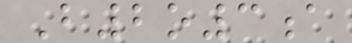B2o3a
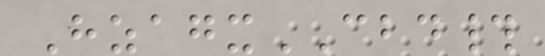HzagxCBD#
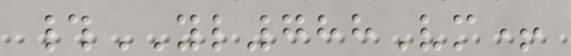#YL788Vm+
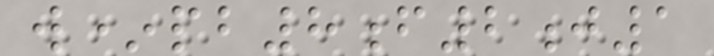w*pb8f2j1
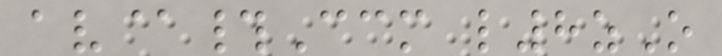av@#Ccm l8zO
